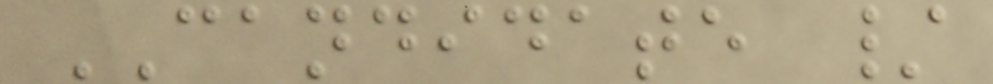CANDIDATE /
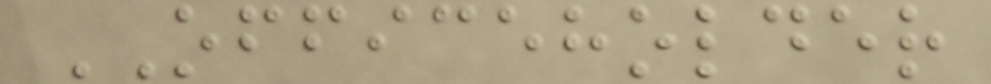OFFICEHOLDER
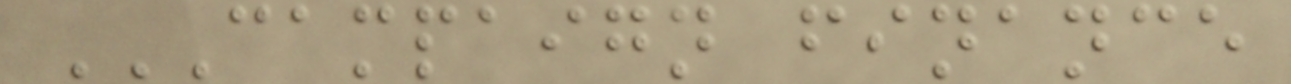CAMPAIGN FINANCE
